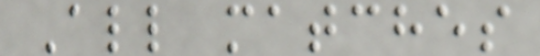All matches
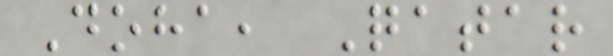Doha, Qatar
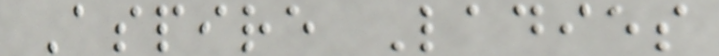Aspire Ladies
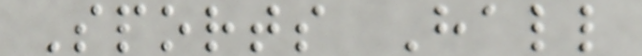Sports Hall
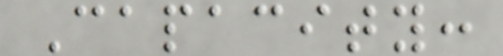Capacity:
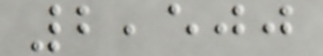2,500
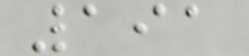191
